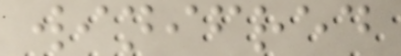winifred
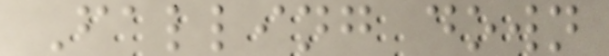Falling down
